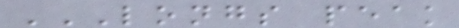LONGS PEAK
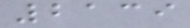2139
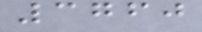3760
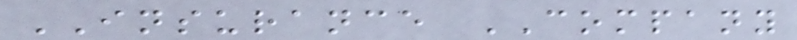INSURANCE COMPANY
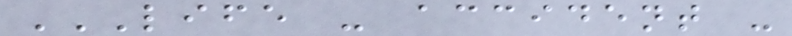LIFE - ACCIDENT -
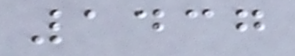1437
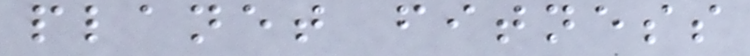planet fitness
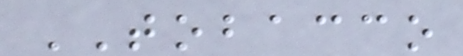TOBACCO
